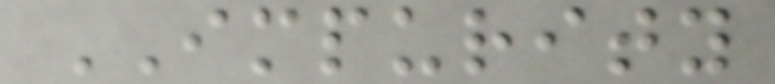IMPURITY
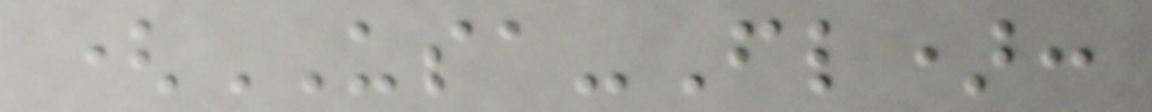(USA-Fl):
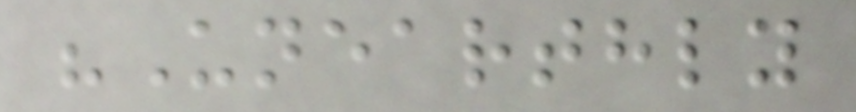"Unearthly
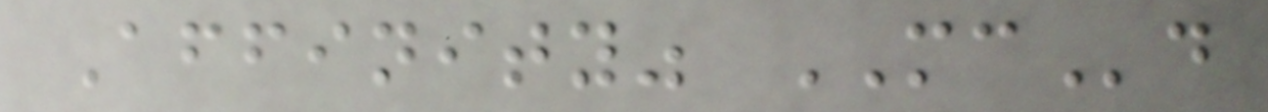Affinity" MCd
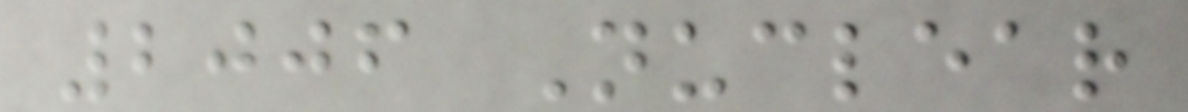2006 Nuclear
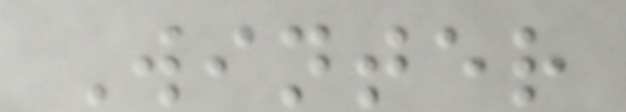Winter
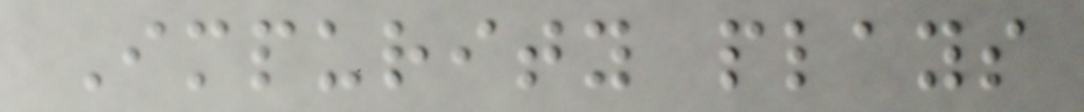Impurity plays
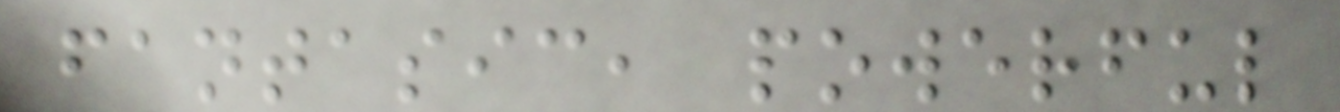fantasic, powerful
